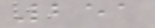251
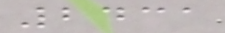2431
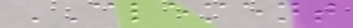CLEMENT
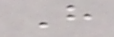H
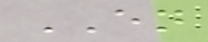EN
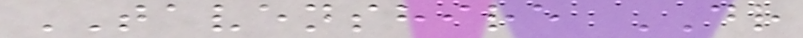TAVENSHIRE DR
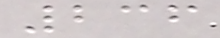236
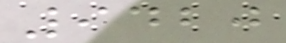9420
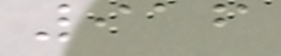916
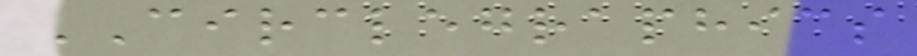CIRCLEGRAPHICS
